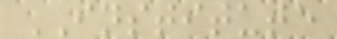INSTITUTE
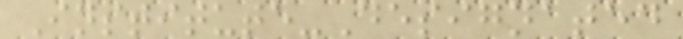Institute-Designated
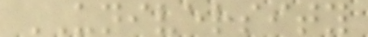UNIVERSITY
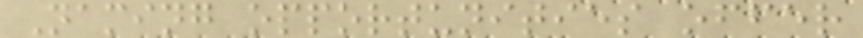Naming opportunities offer
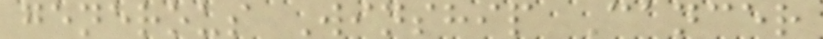generous Winship Cancer
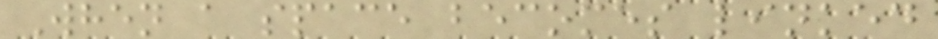When a space becomes linked
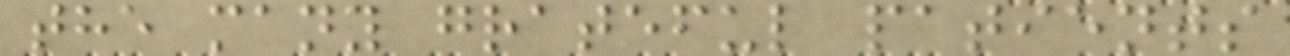the many grateful patients
